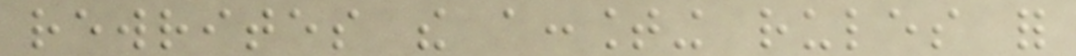rewrites the accounting rules for
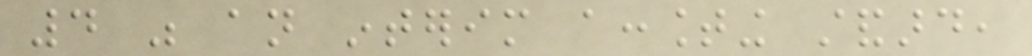4 was an interim accounting standard,
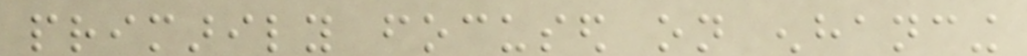primarily focused on enhancing
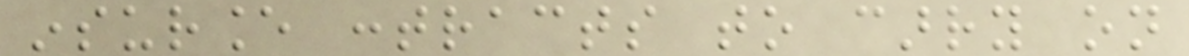insurance contracts to carry on
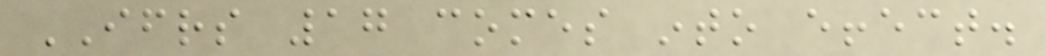IFRS 17 comes into effect.
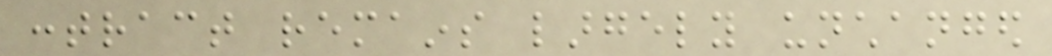contract remains largely unchanged
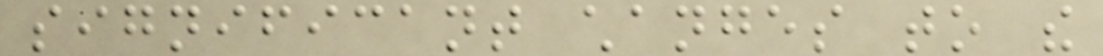significant changes to the
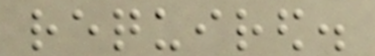required.
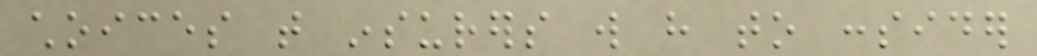choices that insurers will have to consider
